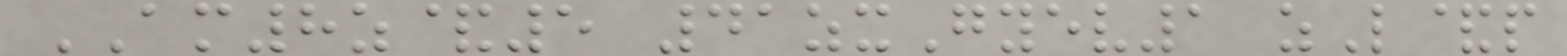AM8z&5 41zxGyev1 zL&p
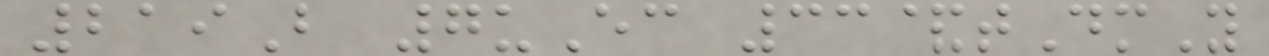219B 7uEc 33&tDmY
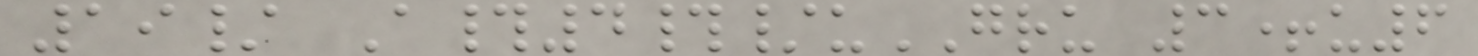19/ A#4#/uGRU 3+u6
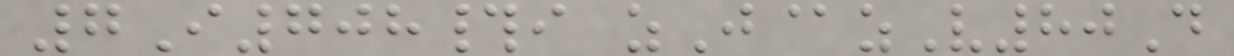7I708#i zJ@zV80D
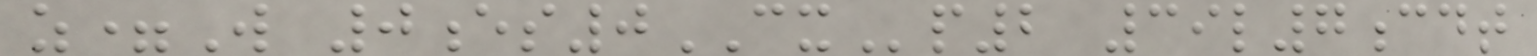z=W 0es0CXp2 39l7cdt
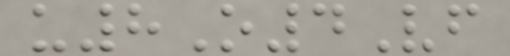u8O4Vf
